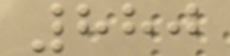880
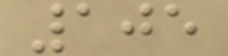105
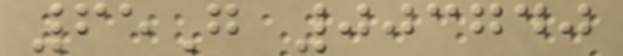65G 003740
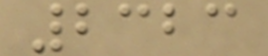2323
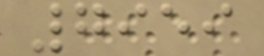7959
